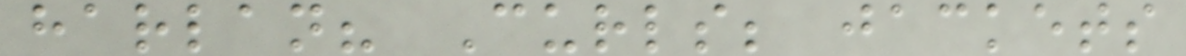harlan? Curls; jackets
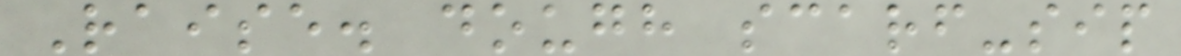Raise. dough scarf-sip
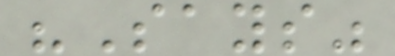"Says"
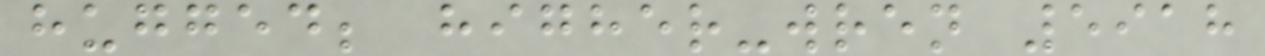hugged; higher-wren 5918
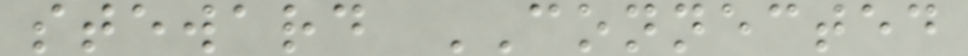steward CONNECTED
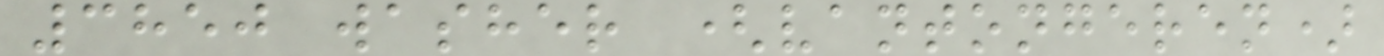3850 washer (vantongeren)
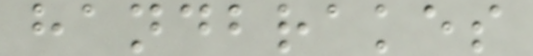handbrakes
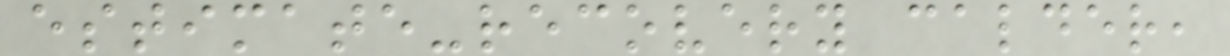estimate-recovery calder,
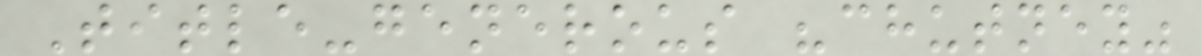Title-generous "chutney"
